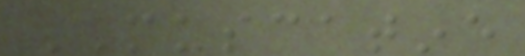MUSCATINE
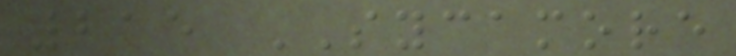215 SYCAMORE
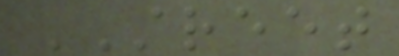STREET
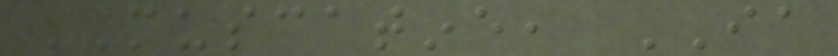MUSCATINE, IA
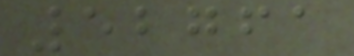52761
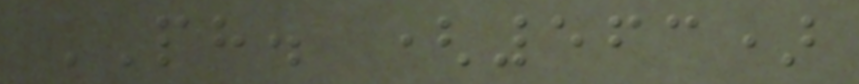PH. (563)
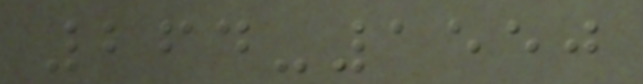264-1550
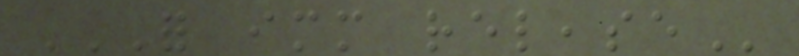FOR IMMEDIATE RELEASE
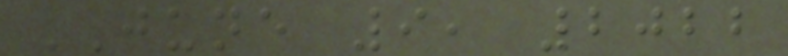JUNE 9, 2022
